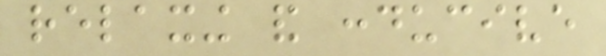relaxing and conducive
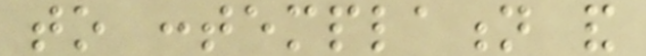to contemplation and
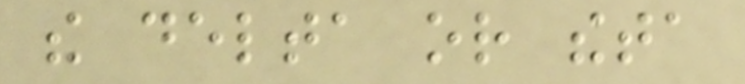the delta or theta
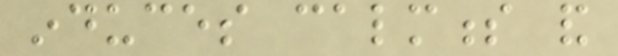induces calmness and
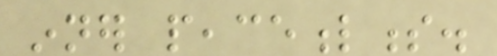inner peacefulness.
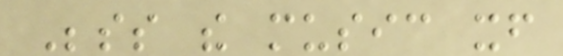Besides the music itself
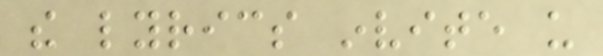the lyrics invite us
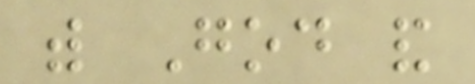with God and
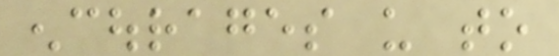encourages us to
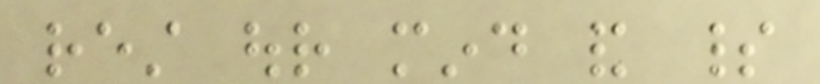rest our mind and spirit
